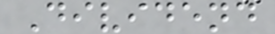Dividend
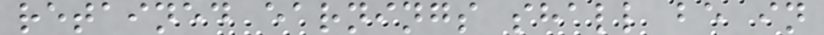retained earnings shall be in
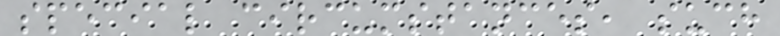special circumstances, such
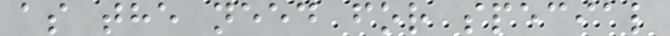as the need for special
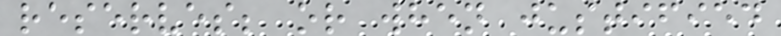reserves; or when justified
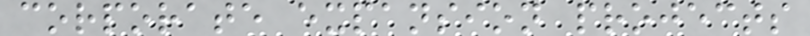corporate expansion projects
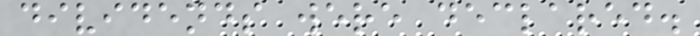dividends were declared.
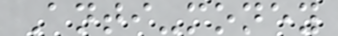Anti-money
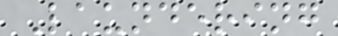Laundering
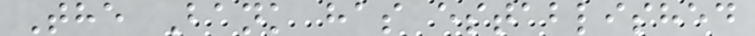The Bank has established
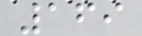169
